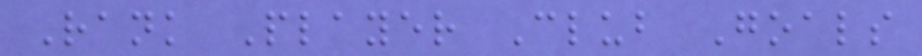Rank Player Club Goals
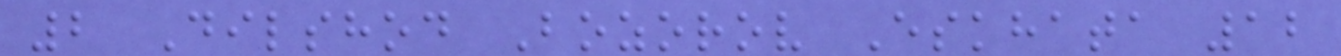2 Dilshod Bozorov Eskhata 12
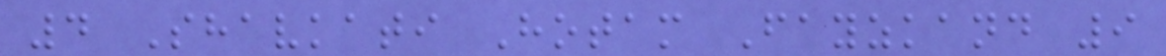4 Shavkati Hotam Fayzkand 9
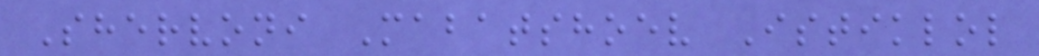Shervoni Mabatshoev Istiklol
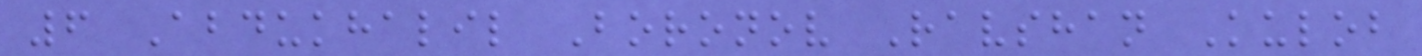6 Abdukhalil Boronov Ravshan Kulob
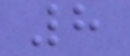8
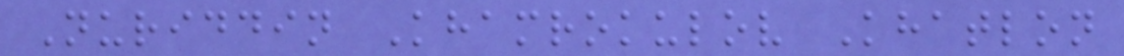Nuriddin Khamrokulov Khatlon
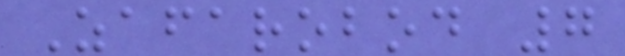Zafarobod 7
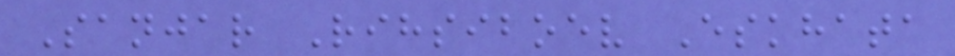Sanjar Rihsiboev Eskhata
